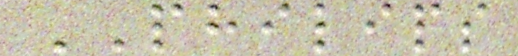PHILIPS
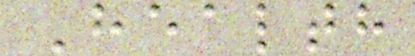Health
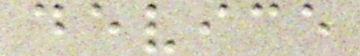device
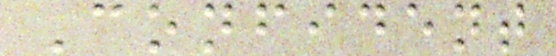Confident
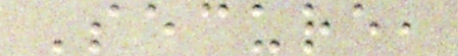Secure,
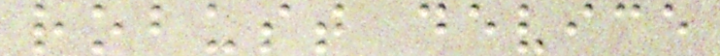robust device
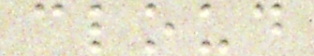cloud
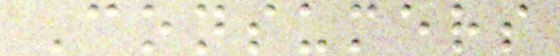Consumers
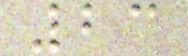23
